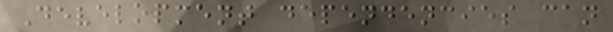Development dependencies can
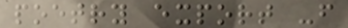poetry export -f
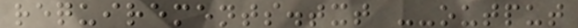requirements.txt --output
